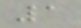1
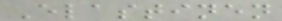Elastinen
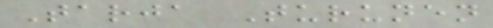Tarja Turunen
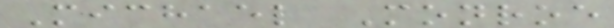Michael Monroe
